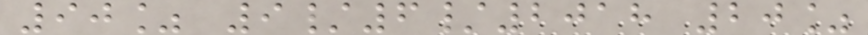90% 9/6/2018 20%
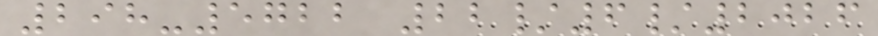298-5722 22/6/2026
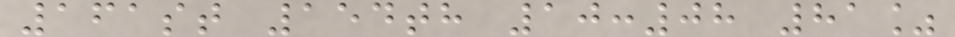161st 154th 10:08 81%
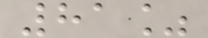81%
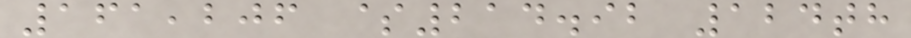161,206 $214.92 124th
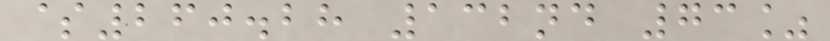$260.28 132nd 73%
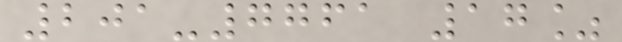201-7761 17%
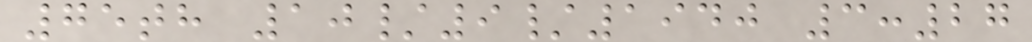75th 10/9/1940 3:27
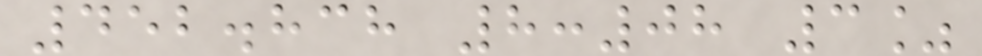452.838 8:08 3%
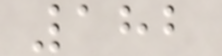182
